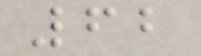62
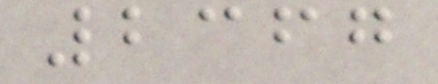2367
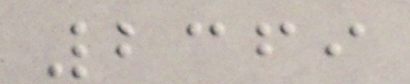2369
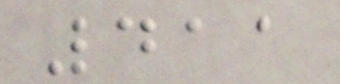411
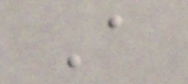A
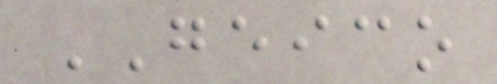GEICO
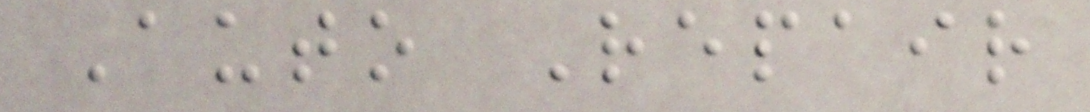Auto Repair
